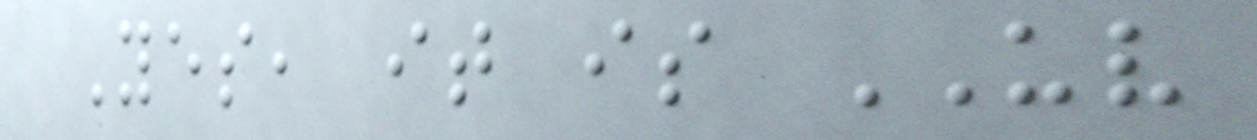Yes, it is UV
